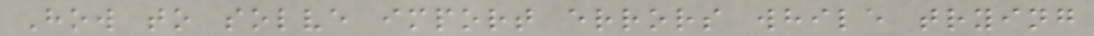How to solve import errors while trying
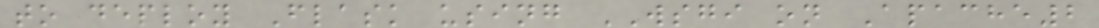to deploy Flask using WSGI on Apache2
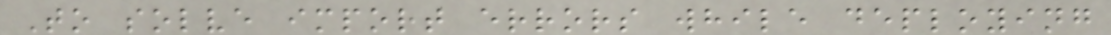To solve import errors while deploying
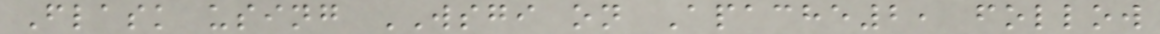Flask using WSGI on Apache2, follow
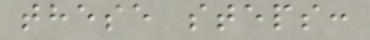these steps:
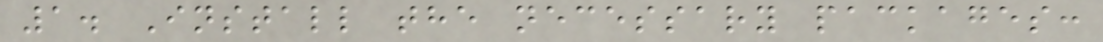1. Install the necessary packages:
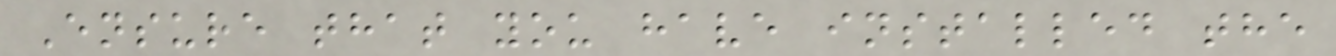Ensure that you have installed the
